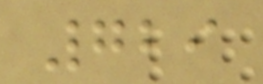729
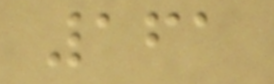161
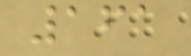161
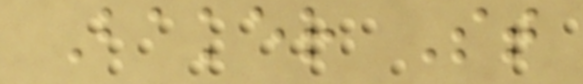Baker St
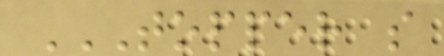TOPPER S
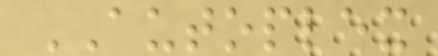AUTOPLEX
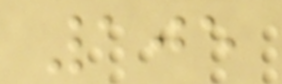105
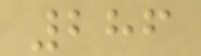286
